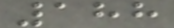188
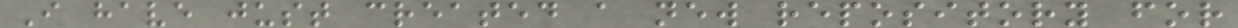I have just created a new repository for
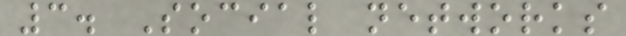3. Social networks
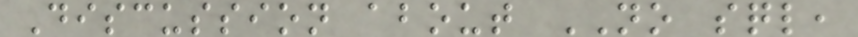Discussion about NO sql,
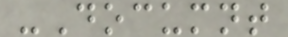-Documnt
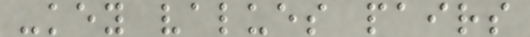-key values pairs
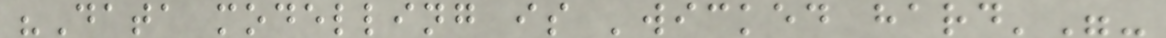"Data modelling is 'wicked hard'"-
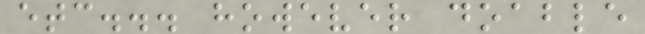etc... however doable
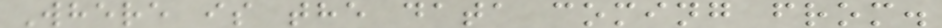Where is the data coming from.
